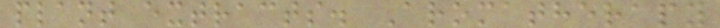plant extracts. Aromatherapy
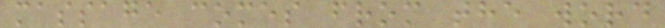massage comes from the word
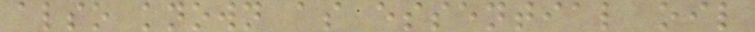also known as essential oil
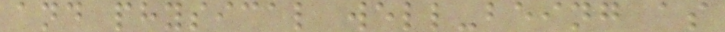and physical well-being as
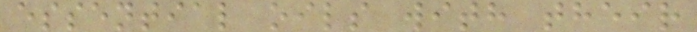essential oils with their
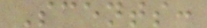Scents:
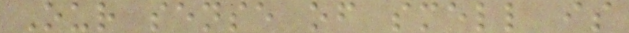Our sense of smell is
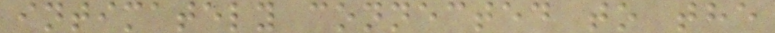intimately connected to the
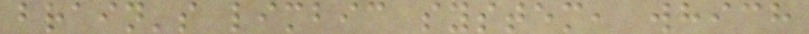brain's limbic system, which
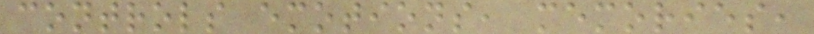controls emotions, memories,
